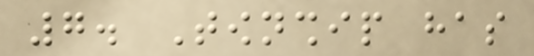7. Township has
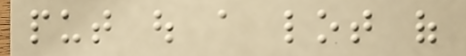put out a lot of
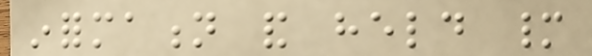information and held many
